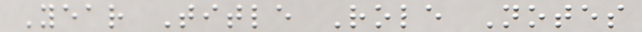Year Title Role Notes
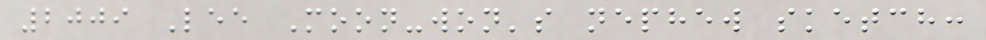2009 Lee Moon-won's nephew sketch:
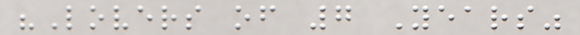"Lovers of 7 Years"
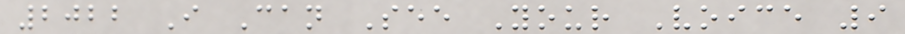2022 I Can See Your Voice 9
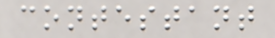contestant
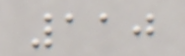110
